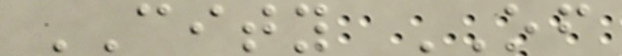CITY OF
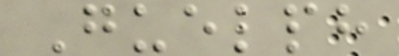Guelph
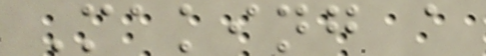Making a
